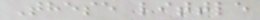These little
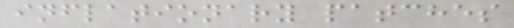inflationary patches
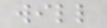will
